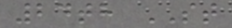24th ST
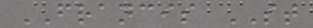FRANCIS ST
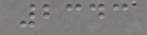2343
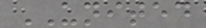UNITED
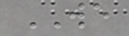WE
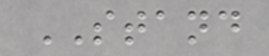STAND
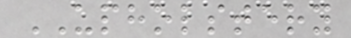UPHOLSTERY
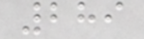289
